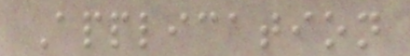Application
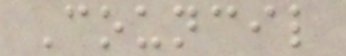Council
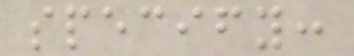specify:
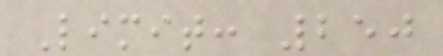Limit: 250
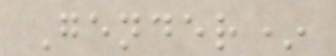Gender*
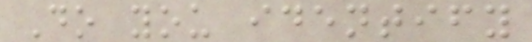Do you identify
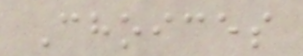Choices
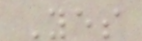Yes
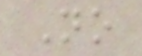No
